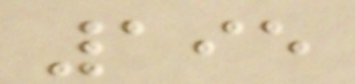195
